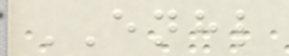ENHL
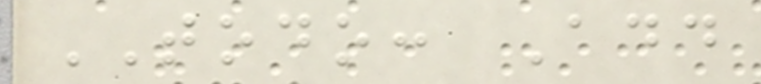TODO: Add
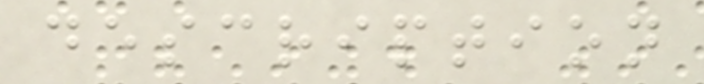description
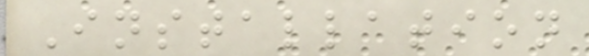Installation
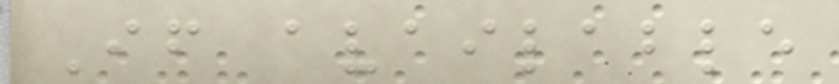If available
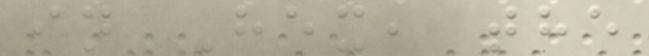in Hex, the
